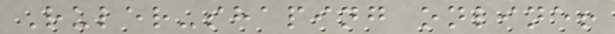Ruler-shaping online!
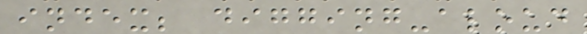index; digging-aloud
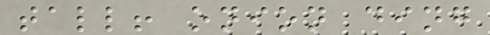tall! onion ding
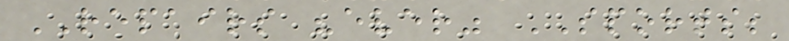REPAIRS "ever" SPORTS;
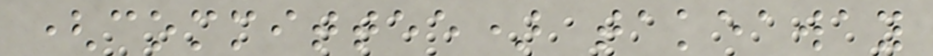(committee) takeaway
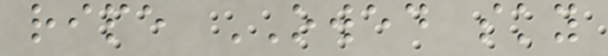ripe OWED sky
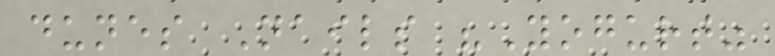dunes Nails "Yogurt"
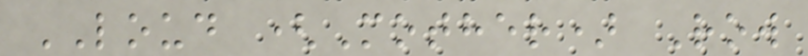LOUD (Mother) Row
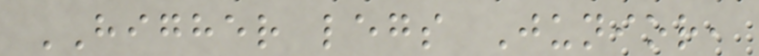HIGHER legs Junior,
